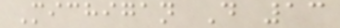Michigan D 13
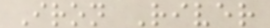Iron River
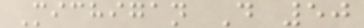Michigan D 50
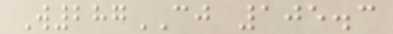W287CJ 105.3
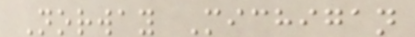Norway Michigan
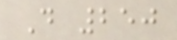D 250
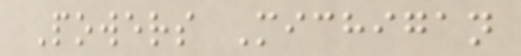Powers Michigan
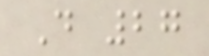D 27
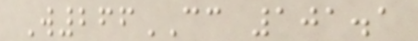W266CC 101.1
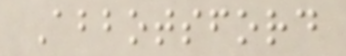Abbotsford
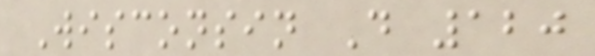Wisconsin D 120
